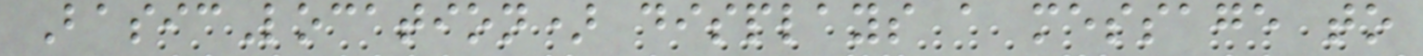BasicLocation) displays a message to
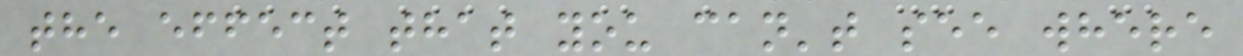the effect that you can't see where
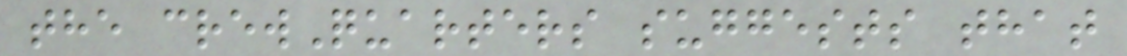the crewQuarters suggests that
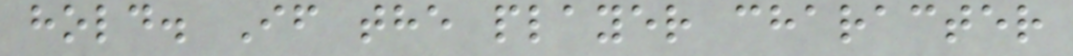hold. If the player character
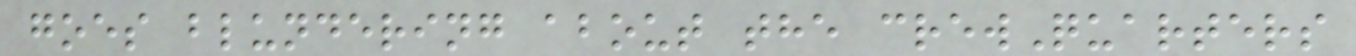goes blundering about the crewQuarters
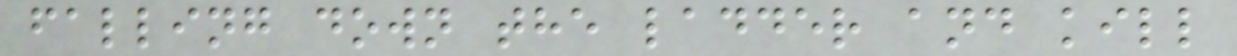falling down the ladder and kill
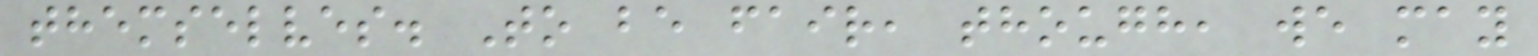themselves. To be fair, though, we may
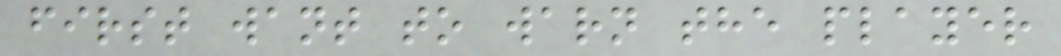first want to warn the player
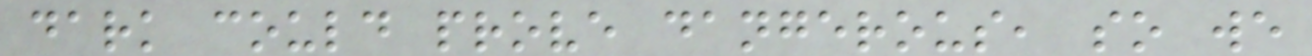dark could prove dangerous, so we
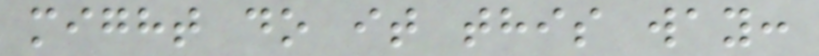might do it this way:
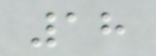18
